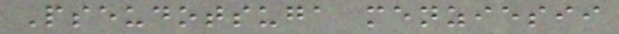Pseudotsuga menziesii
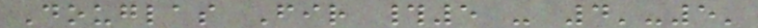Douglas Fir #5 - 4'-5'
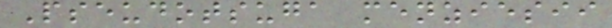Pseudotsuga menziesii
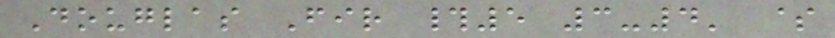Douglas Fir #5 3-4' $
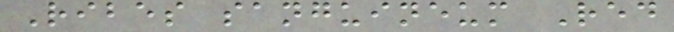Ribes sanguineum Red
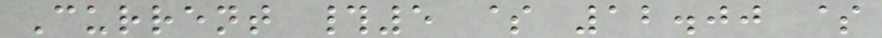Current #5 $ 12.00 $
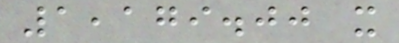1,179.00 x
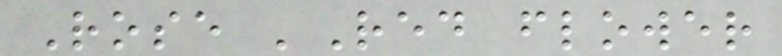Rose 'Red flower
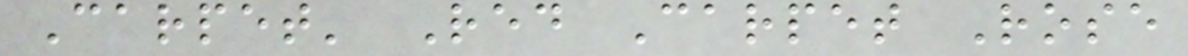Carpet' Red Carpet Rose
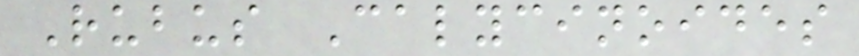Rubus Calycinoides
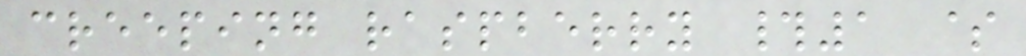creeping raspberry #1 $
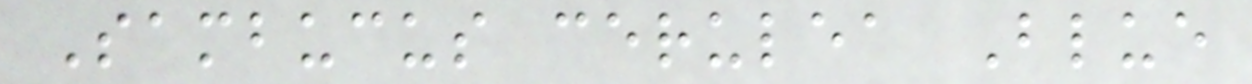Sambucus cerulea Blue
